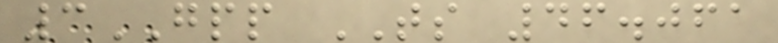3GPP TS 46.061
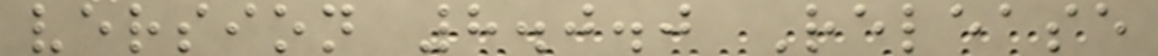version 8.0.0 Release
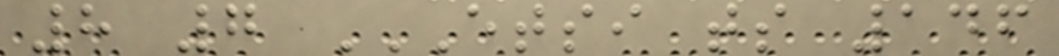8 7 ETSI TS 146
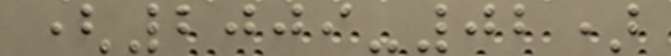(2009-02)
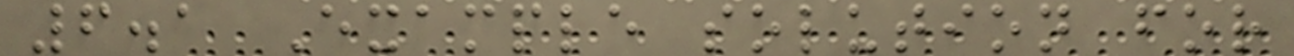6.1 Example solution for
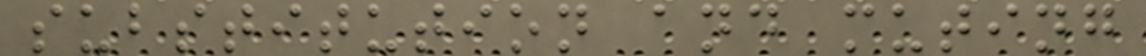substitution and muting
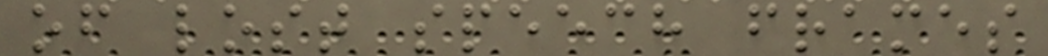of lost speech frames
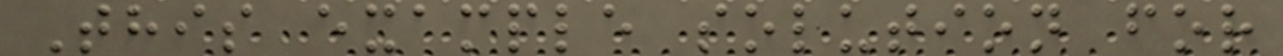This example solution for
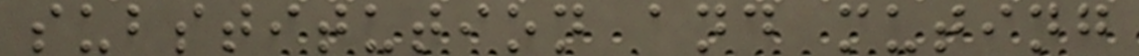substitution and muting
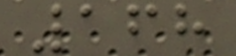168
